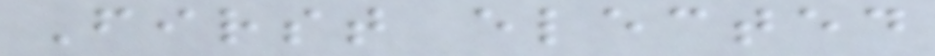First elected
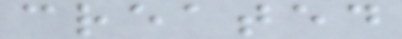created
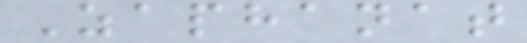Zaphanat
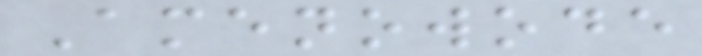Amenowode
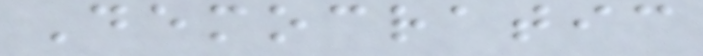Democratic
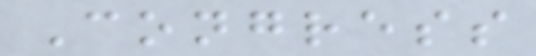Congress
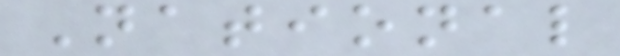National
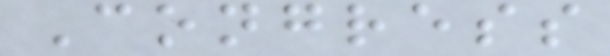Congress
